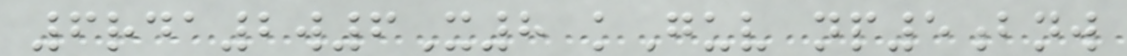6rda2w6X8 kGuv np5bnw
